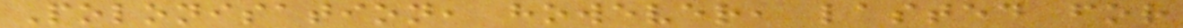Polonisation, however, lasted for
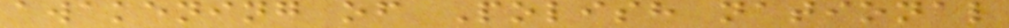awakening of Polish national
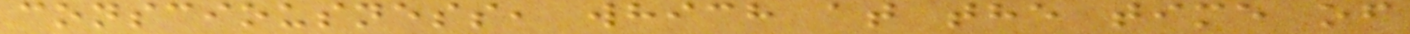consciousness, which at the time of
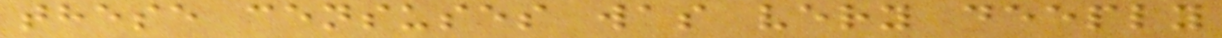these censuses was very deeply
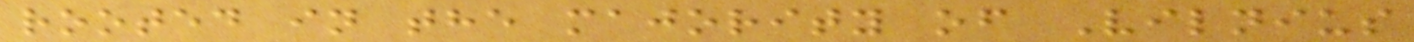rooted in the majority of Vilnius
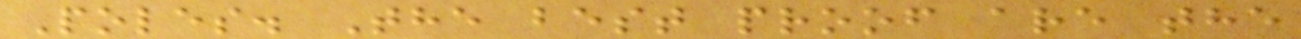Poles. The best proof are the
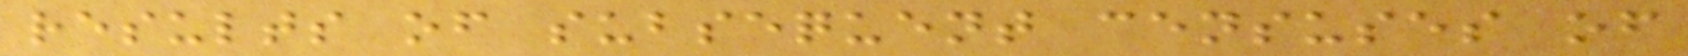results of subsequent censuses of
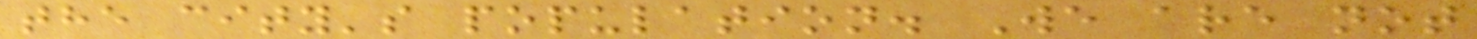the city's population. We are not
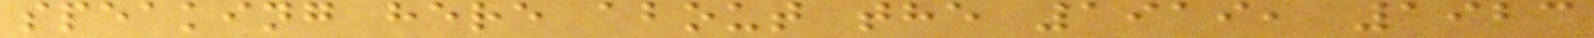speaking here about the 1919, 1923
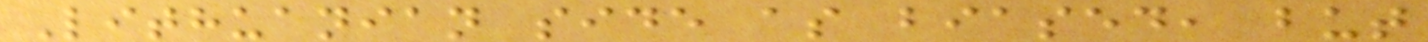Lithuanian side as biased, but
